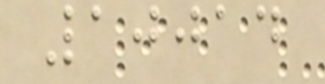10014
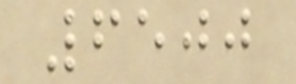6500
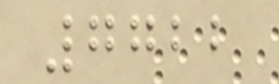7722
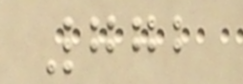772
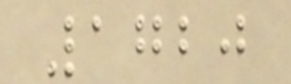1720
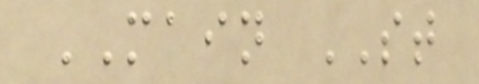MAIN ST
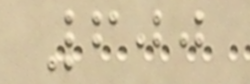600
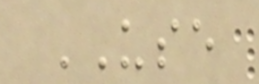USE
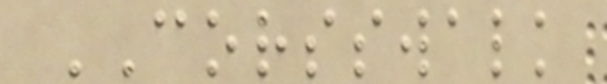CORSSWALK
